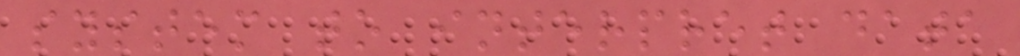system to interpret data
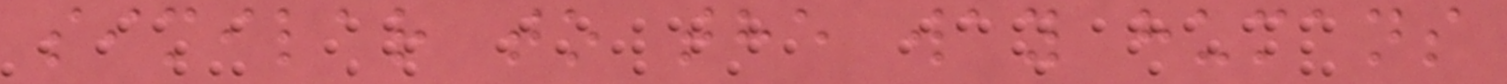similar to the way humans
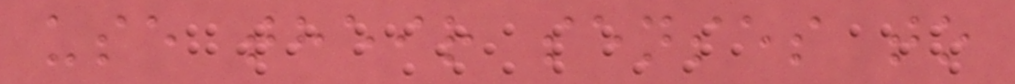use their senses to
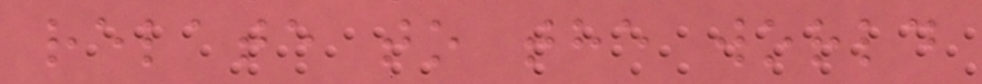relate to the world
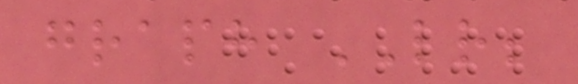graph LR;
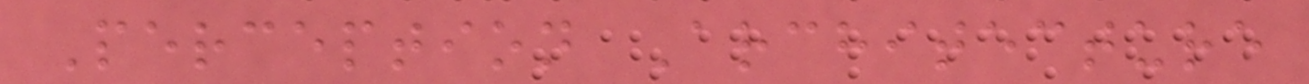Perception Architecture
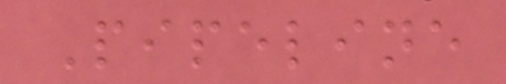Pipeline
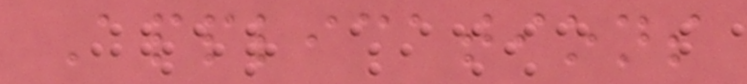Applications
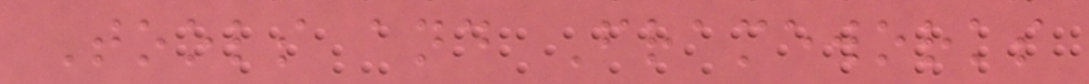Tools and Frameworks
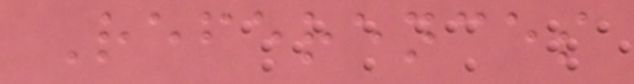References
